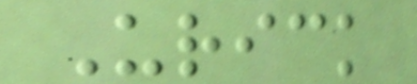Urick
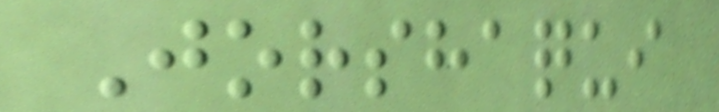Jorshaqui
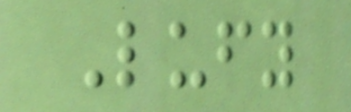Lufy
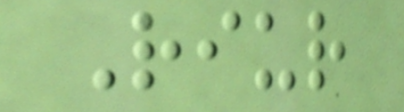Riur
